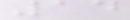14
